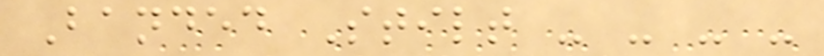Banded Stilt - - - -
